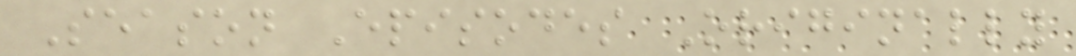Season Episodes Originally
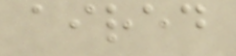aired
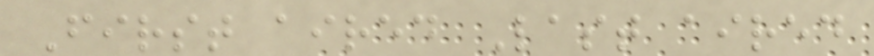First aired Last aired
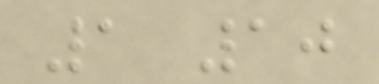1 10
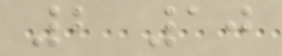2 10
